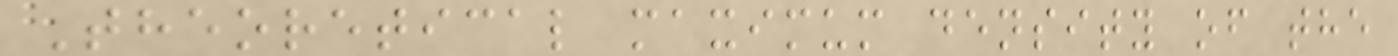Theoretical maximum density of the
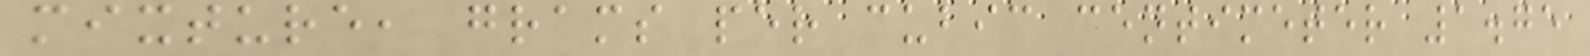mixture, grams per cubic centimeter 1.75
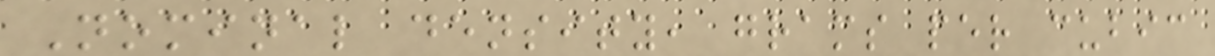Nominal density, grams per cubic
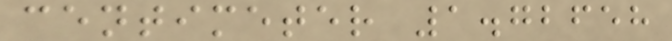centimeter 1.72658
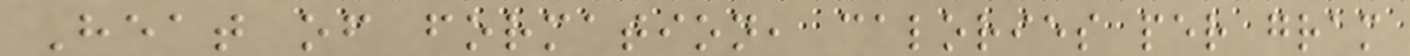Heat of formation, calories per gram
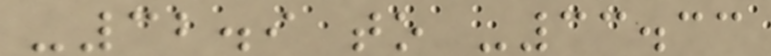-32.9 to -33.33
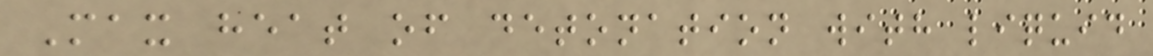Max heat of detonation with liquid
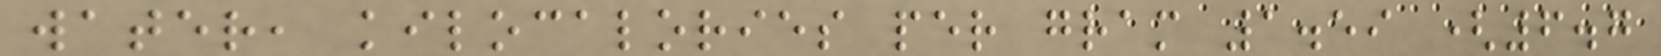water, kilocalories per gram 1.59 (6.7
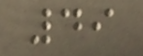49
